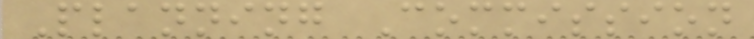Planning Commission
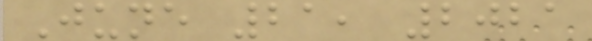June 21, 2021
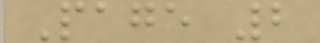Page 2
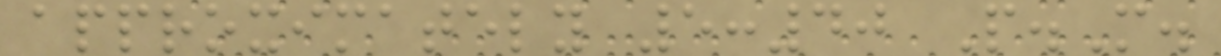approximately 5:40 P.M.
